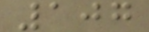107
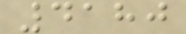4180
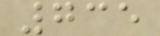735
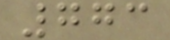773
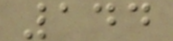144
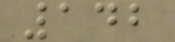142
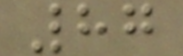87
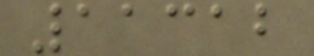11312
